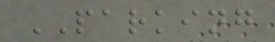PARKING
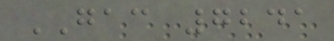GAC 7241
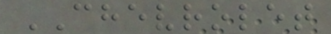CHEVROLET
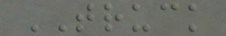TRUCK
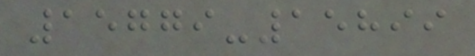15779-15899
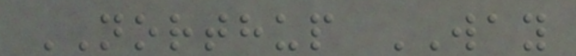NORTHUP WAY
